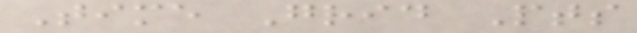Time Grid Pts
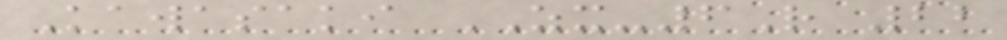Kawasaki ZX-6R 22
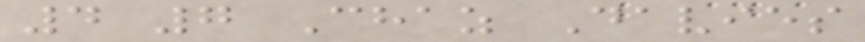4 7 Chaz Davies
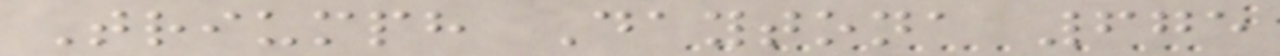Triumph Daytona 675
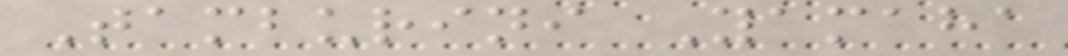Tamburini Yamaha
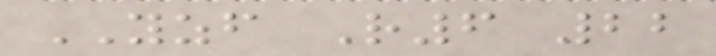YZF R6 22
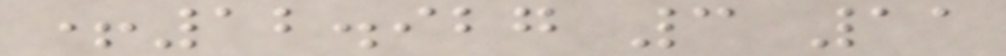+12.927 3 11
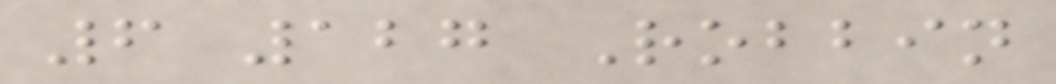6 127 Robbin
